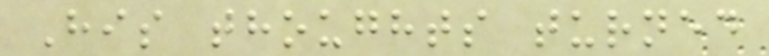His thoughts turned
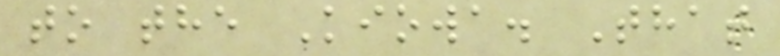to the Kiowa. That
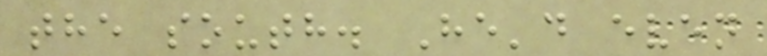the south. He'd even
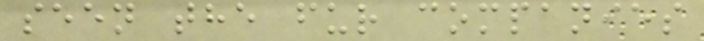seen the fur companies
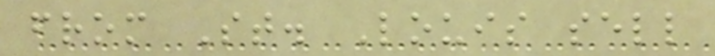from St. Louis sell
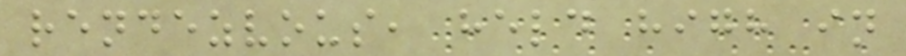rendezvous, held high in
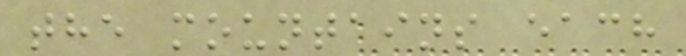the mountains each
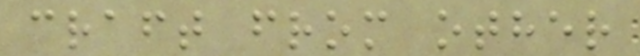craft from other
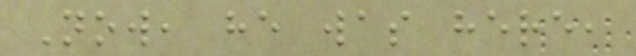Now, he was here,
